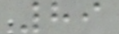89
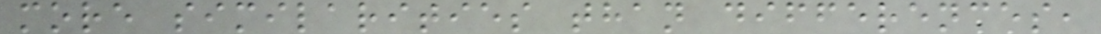more similarities than differences,
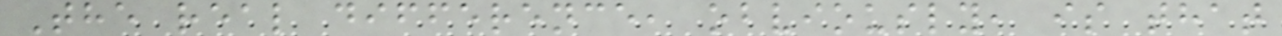The real difference, obviously, is that
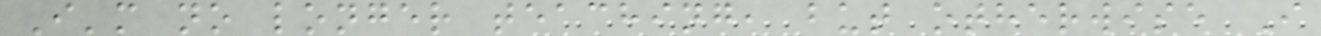I'm no longer teaching, but otherwise I
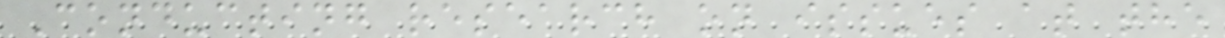Conducting research on issues at the
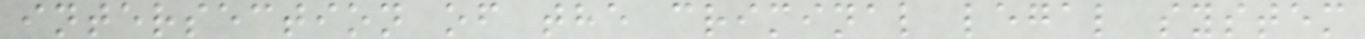intersection of the criminal legal system
